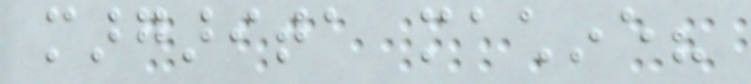margarita machine?
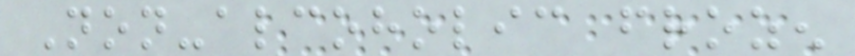Non-alcoholic frozen
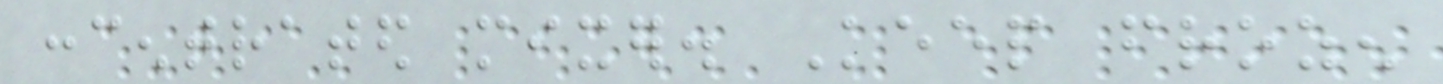concentrated mixer. Keep frozen
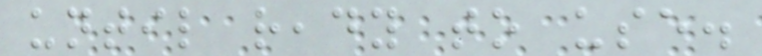until ready to use.
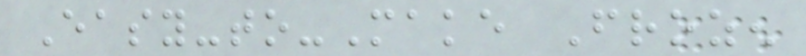Easy-to-Make Frozen
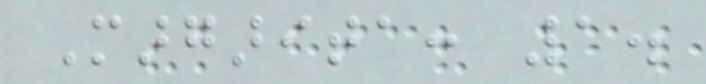Margarita: 1.
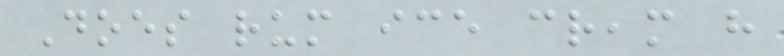Does rum ice cream have
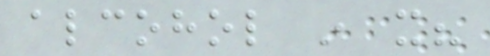alcohol in it?
